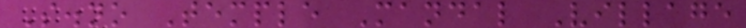S.no Temple Mandal Village
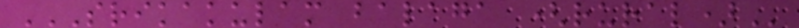SRIKAKULAM BALAGA (RURAL)
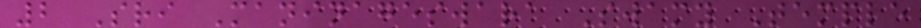2 Sri Maninageswara Swamy Temple
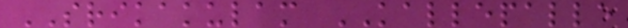SRIKAKULAM KALLEPALLE
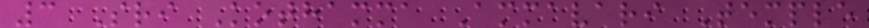3 Sri Kothamma Ammavari Temple
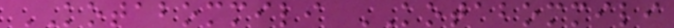KOTABOMMILI KOTABOMMILI
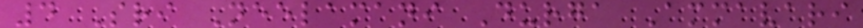4 Sri Neelamani Durga Ammavari
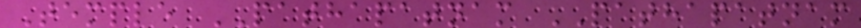Temple PATHAPATNAM PATHAPATNAM
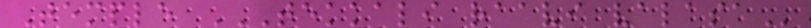Temple TEKKALI RAAVI VALASA
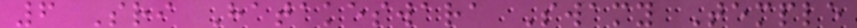6 Sri Hatakeswara Swamy Temple
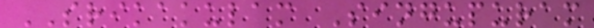SRIKAKULAM Singupuram
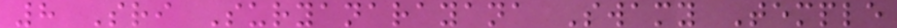8 Sri Suryanarayana Swamy Temple
